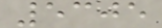5305
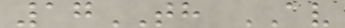17TH AV
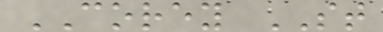COREY ST
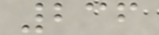236
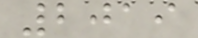2019
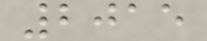2015
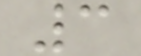3
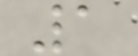1
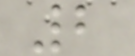2
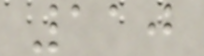110
